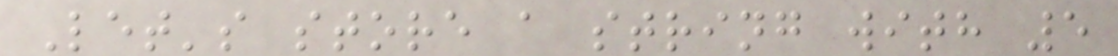Let's store a string with 5
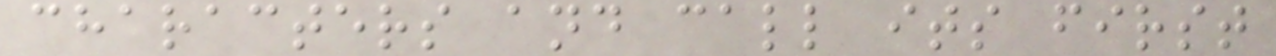characters and call its first
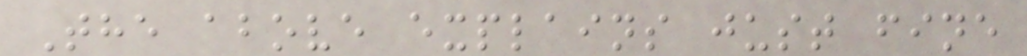The above explains just fine
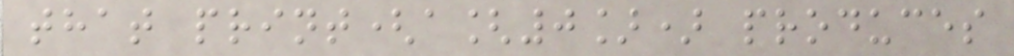that print(a[0]) produces
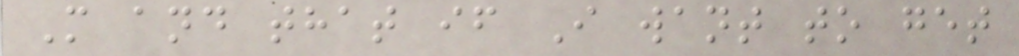M and that if I want to get
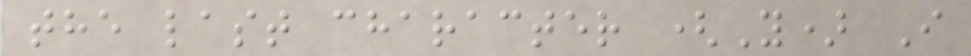the last character (Y) I
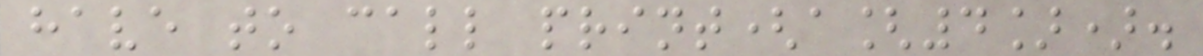have to call print(a[4]).
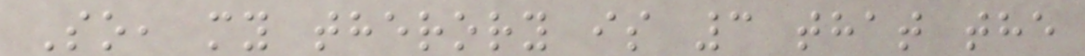So, my therory is 3 that the
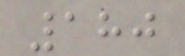180
